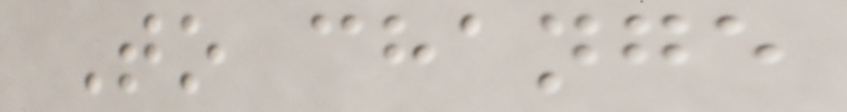To change
